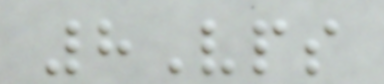8Vps
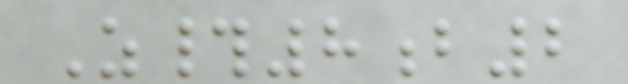Z#8b2
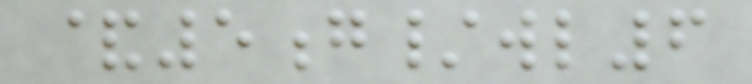&5g/wl6
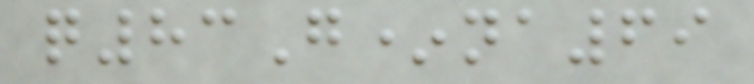q83G*na69
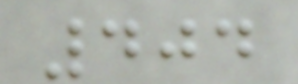404
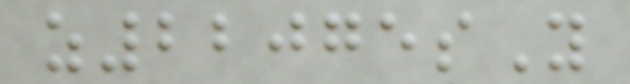z22075sY
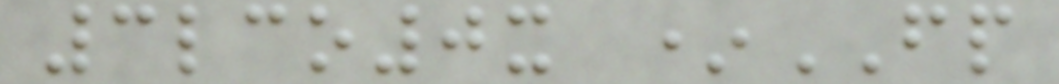3lco0x *FP
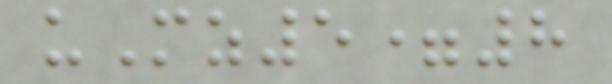uMz5=8
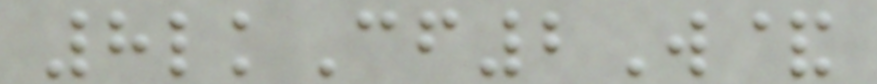8lkCf2W&
